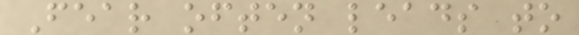Fear often leads to
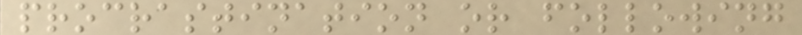procrastination or following
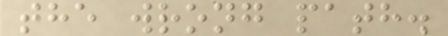the wrong path.
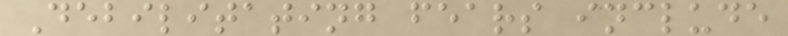Debilitating fears include
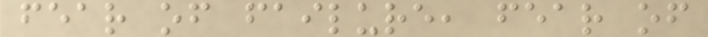fear of failure, fear of
